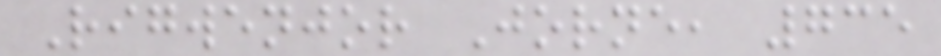Rigwenjor Jorne, 735
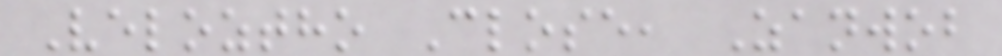Veloztho Close, Zanwob
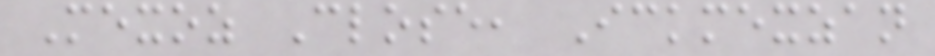Mexoz Close, Ickmexzan
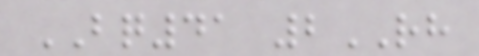BQ41 2RH
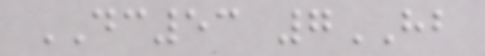DC53 7HB
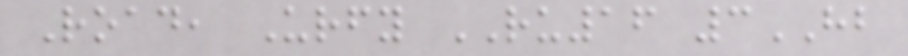Road, Urfy RU16 3HB
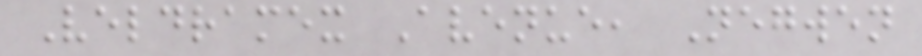Veldramex Avenue, Negwen
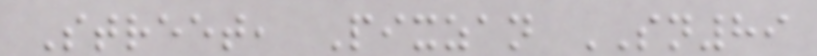Street, Pixzan SN89
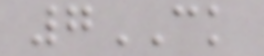7CK
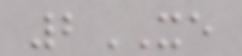2XE
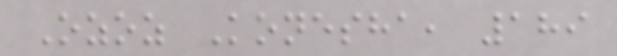Ozoz Konesha, 189
